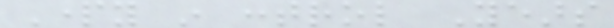Party in control Years
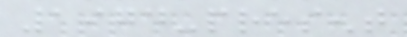1974-present
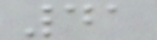41
